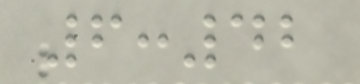6:42
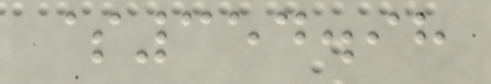$354.98
